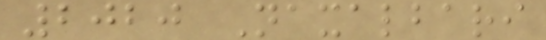2020 Naxalbari
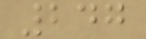247
